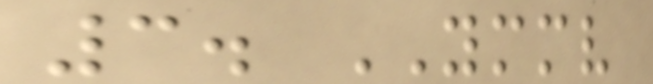3. YMMV
